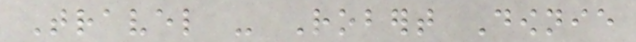Travel - Robert Downie
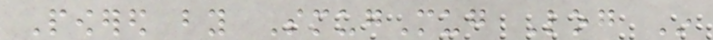Powered by SmugMug Log In
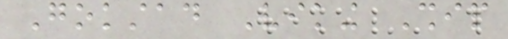Gokstad Viking Ship
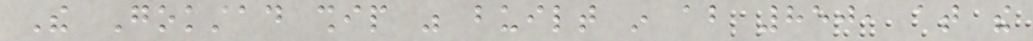The Gokstad ship was built in about 850, at the
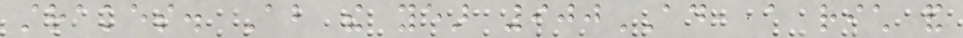strakes. About the year 900AD, a rich and
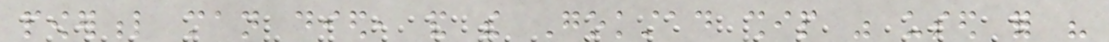powerful man died, and the Gokstad ship was used for his
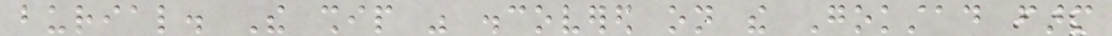burial. The ship was discovered on the Gokstad farm
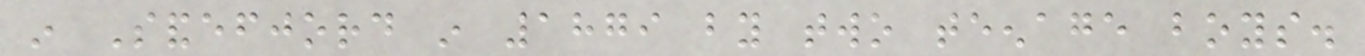in Sandefjord in 1879 by two teenage boys.
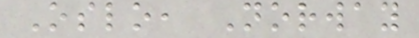Oslo, Norway
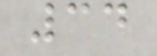34
